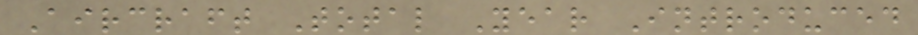Aircraft Total Year Introduced
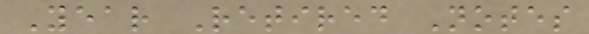Year Retired Notes
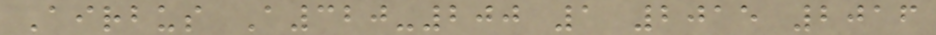Airbus A320-200 1 2015 2016
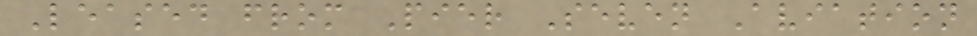Leased from Pier Seven Aviation
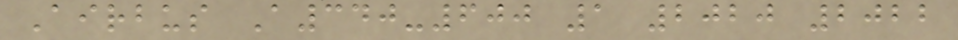Airbus A340-600 1 2020 2022
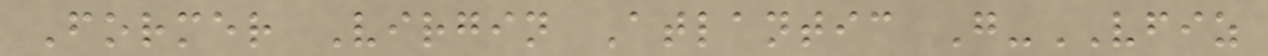Former Virgin Atlantic G-VFIZ
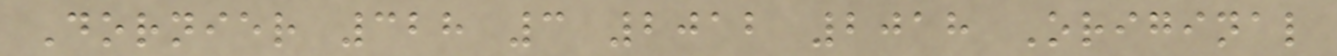Dornier 328 3 2012 2018 Original
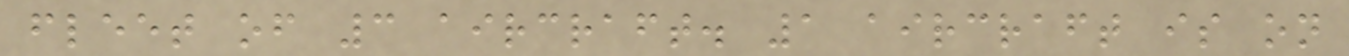fleet of 3 aircraft. 1 aircraft is on
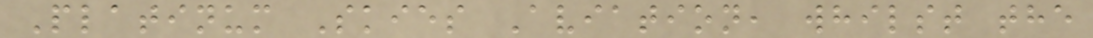Platinum Skies Aviation, whilst the
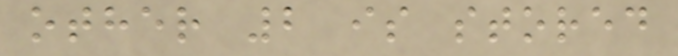other 2 is stored
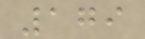179
